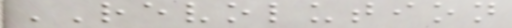REVOLUTION
